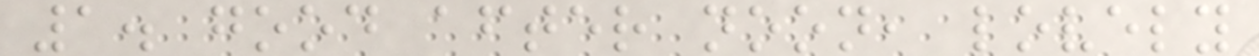1. good after noon, lovely
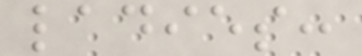ladies:
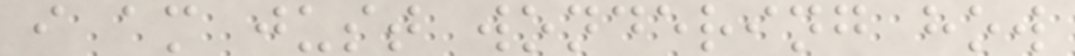i am just wondering how
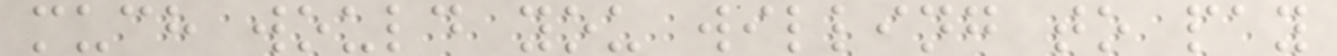much would you willing to pay
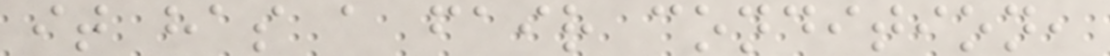it has a fair condition,
